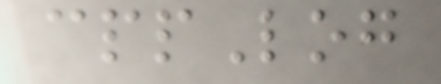cppLog
